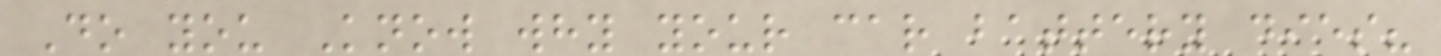Do you Know why your car battery dies?
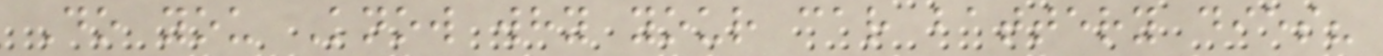Do you Know why your car battery dies?
